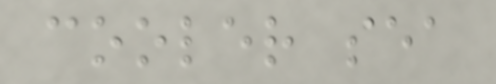cooler sea
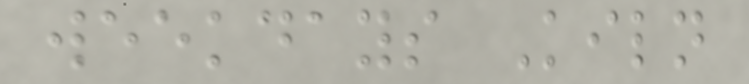weekdays Kiln
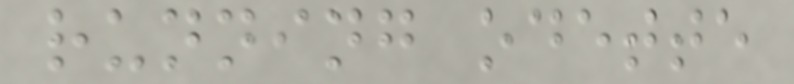running odette
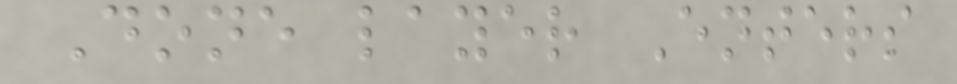Done layer Enters
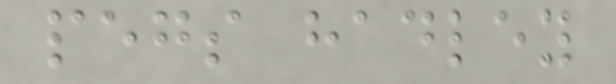pegs hadley
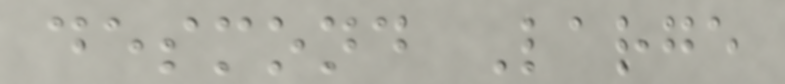desmond Large
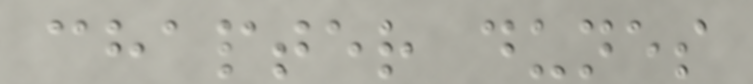chapter dunes
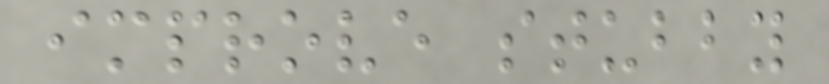improve stubby
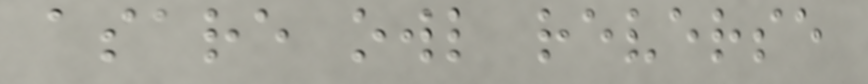asare owl reverse
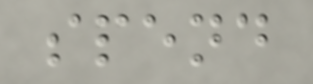spend
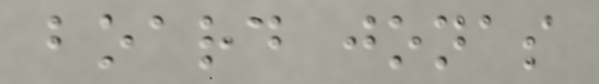board jonas
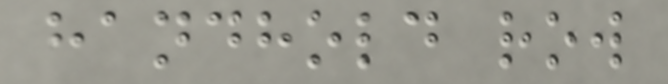handhold row
